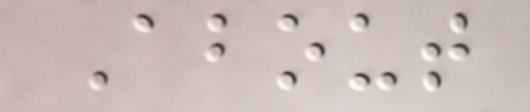About
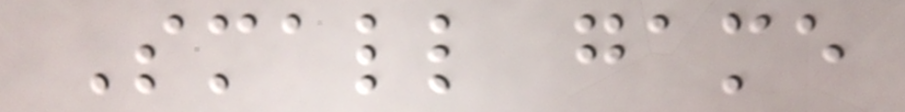Small game
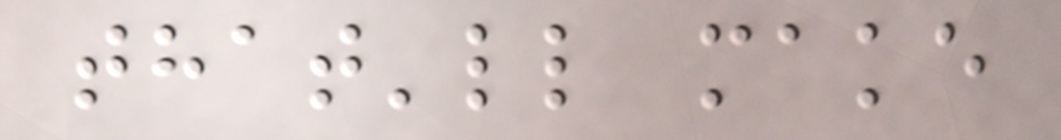that'll make
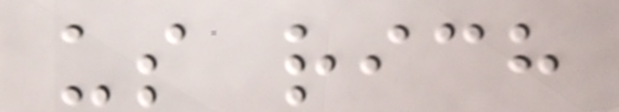us rich
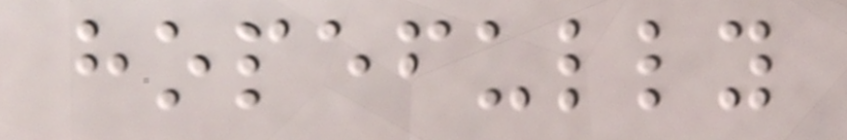hopefully
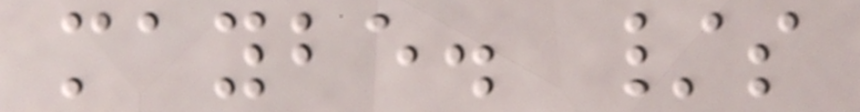maybe. /s
